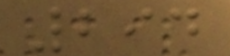294
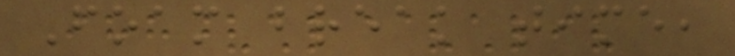Foam break time,
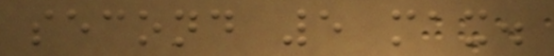second 5 max.
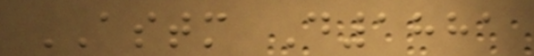ASTM D1881
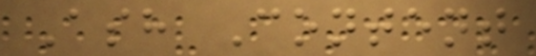Ash Content
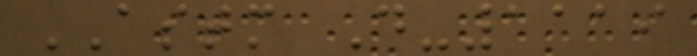ASTM D-1119
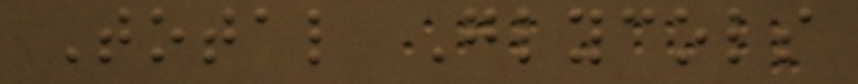Total Glycols
